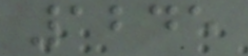1245
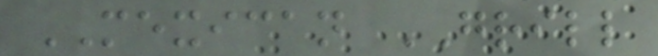MEXICAN GRILL
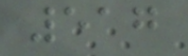517
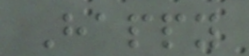Happy
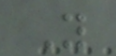Y
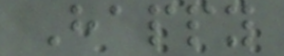Happy
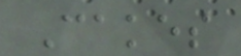Cakes
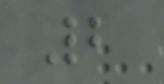2
